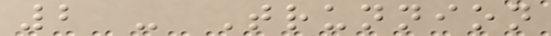2 - Trunnion
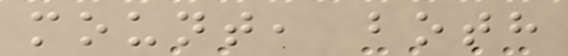mount, both
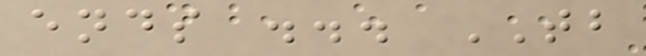ends ... TB
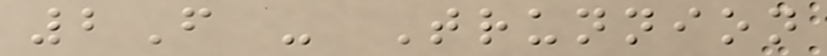2F - Trunnion
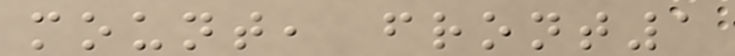mount, front1
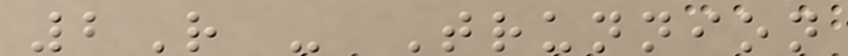2R - Trunnion
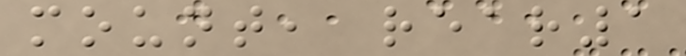mount, rear1
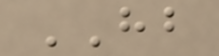HB
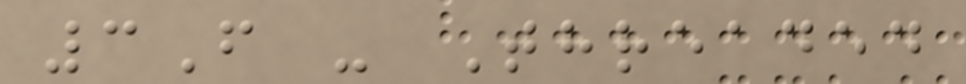3F - Threaded
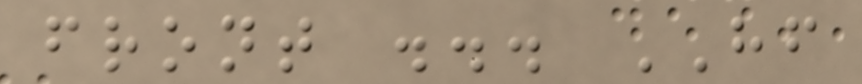front ... HF
